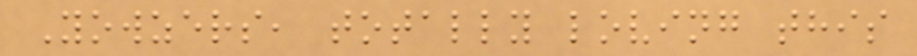Yowzers, totally loving this
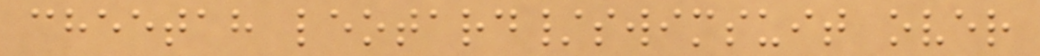cheetah leotard/swimsuit over
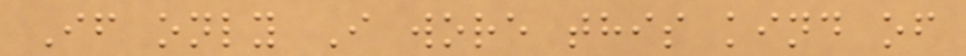If only I wore this kind of
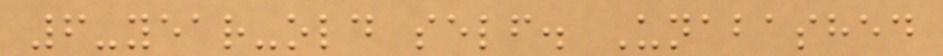6-year-old self. Unabashed
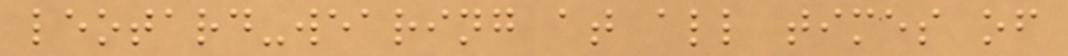leotard-wearing at all times of
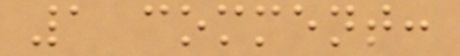1 comment:
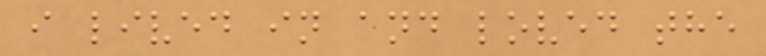i lived in and loved the
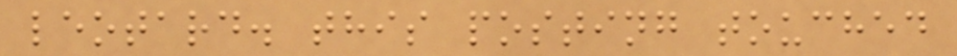leotard. this posting touched
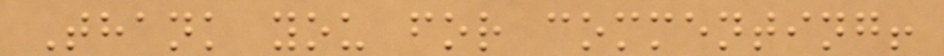Thank you for commenting!
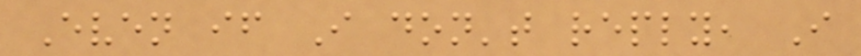Even if I don't reply, I
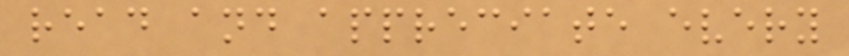read and appreciate every
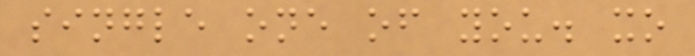single one of you. xo
